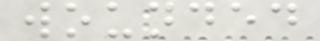wounded
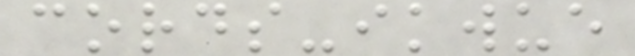cords-ikwue
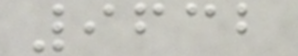9632
